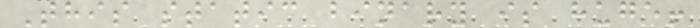This static binary is huge!
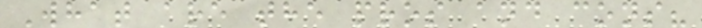What are the pros and cons?
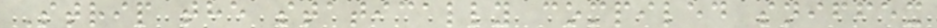Strip the statically compiled sniffex
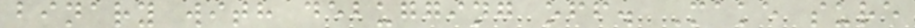binary with debugging off. Make sure
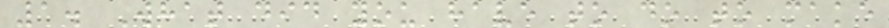1. What did you have to do to make
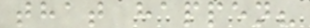that happen?
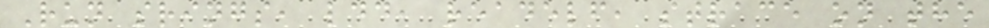Run srings, ldd, readelf, strace on the
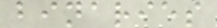binaries
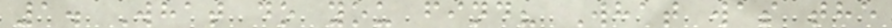1. What do you find? What was the
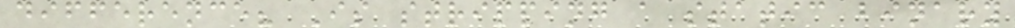difference? Is stripping a static binary
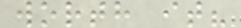worth it?
